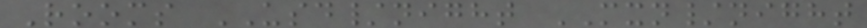Rooms USD/night MXN/night
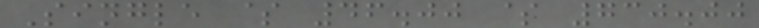Single $ 46.00 $ 730.00
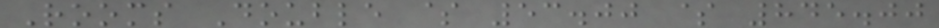Rooms Double $ 53.00 $ 845.00
